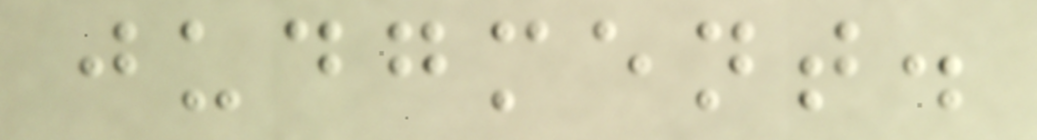judgment.
